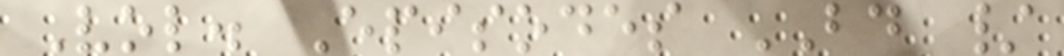Vol. Episodes BD /
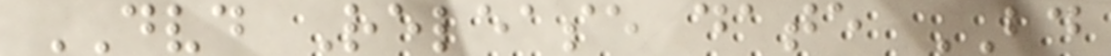DVD Release date BD
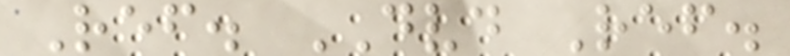Ref. DVD Ref.
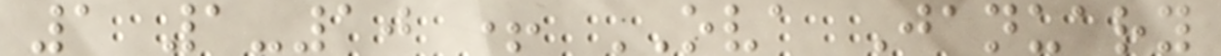1 1-10 + OVA January
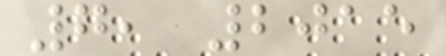7, 2015
